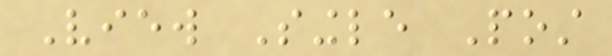View Single Post
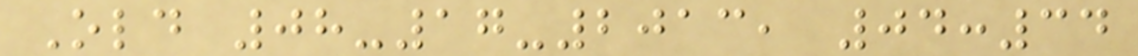Old 08-17-2013, 04:34
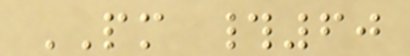PM #60
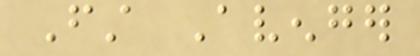First Avenger
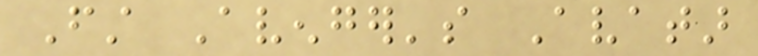First Avenger's Avatar
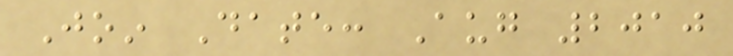Join Date: Aug 2010
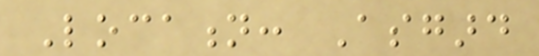Location: Asgard
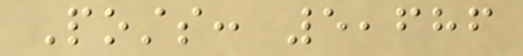Posts: 5,686
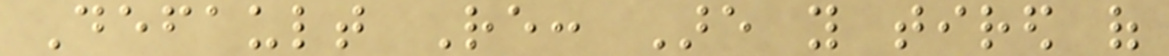Default Re: Are you tired of
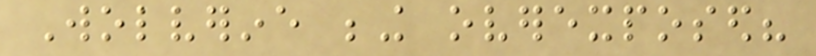Wolverine being overexposed?
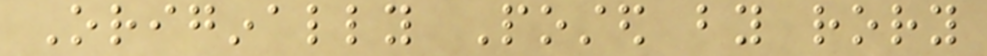Originally Posted by rory
